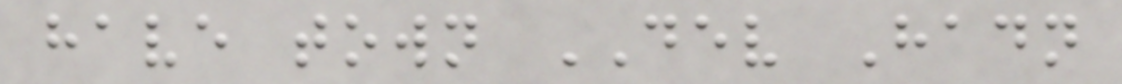have town DEV Hadn
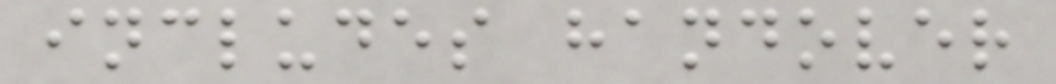includes handover
